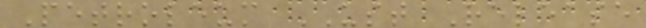Petroleum UST Release
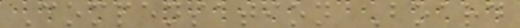Compensation Board
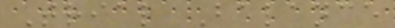Trial Balance
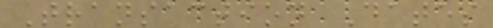Transaction Dates
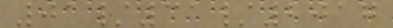01/31/2017
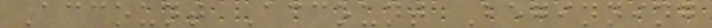Account Account Beginning
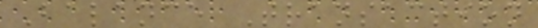Balance Transaction
